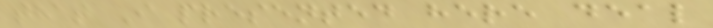that I presented here deal
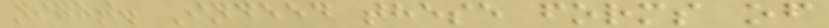night. Indeed these forms of
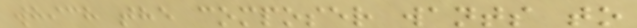which the composer wants to
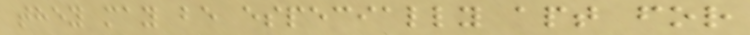they may be especially apt for
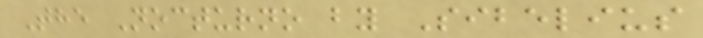The Nocturno by Sibelius
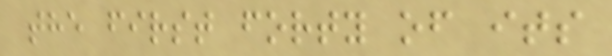the first forty of its
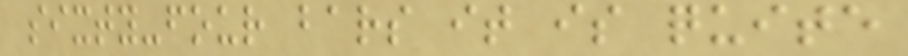sixty-four bars it is quite
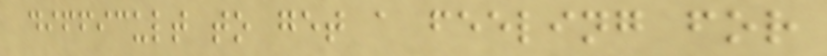difficult to get a feeling for
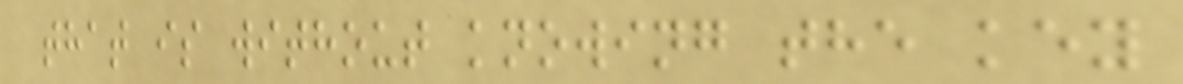that is without knowing the key
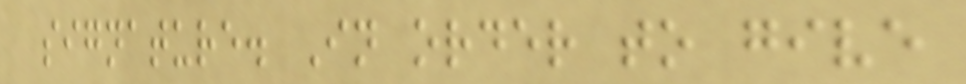signature. In order to give
